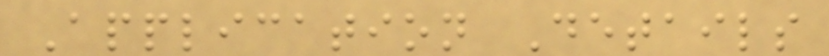Application Details
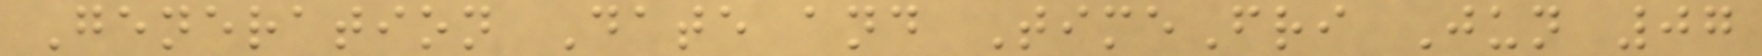Generation Date and TimeFri Jun 07
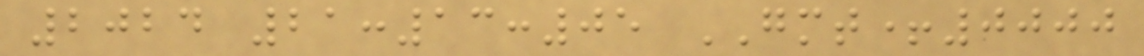2024 21:13:05 GMT+0000
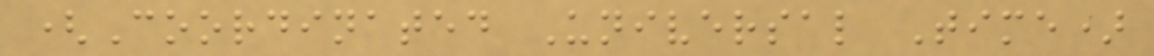(Coordinated Universal Time)
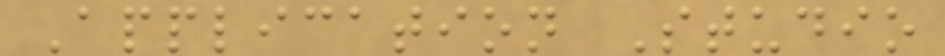Application Studio
